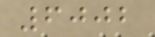6002
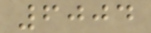6004
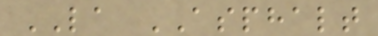LA ASPHALT
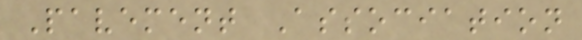Pavement Association
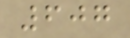607
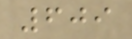609
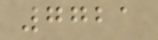7721
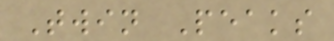Twin Peaks
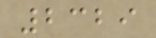2329
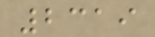2319
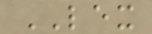LEX
